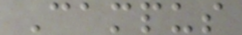Campus
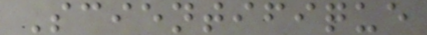Scientifique
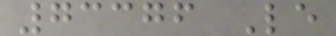73376 Le
